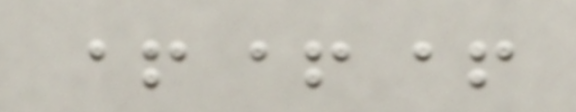+++
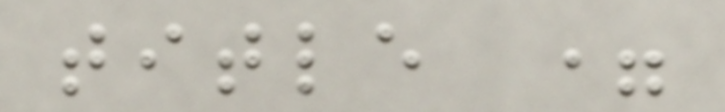title =
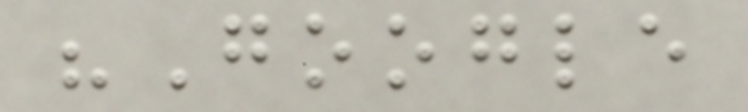"Google
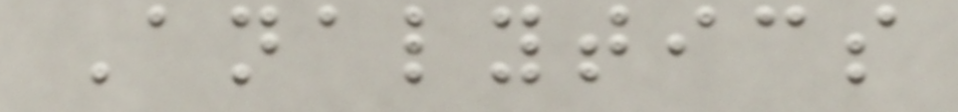Analytics
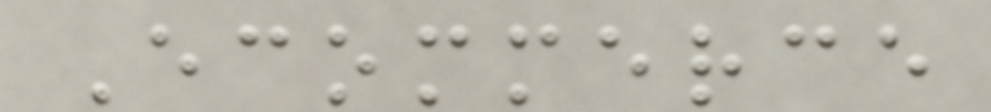Ecommerce
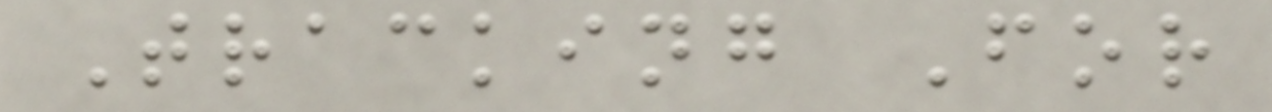Tracking For
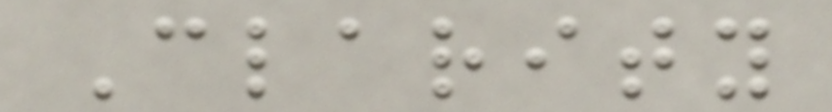Clarity
